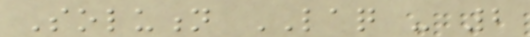Solution LAQ - 2
